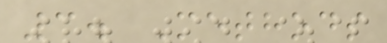3. Methods
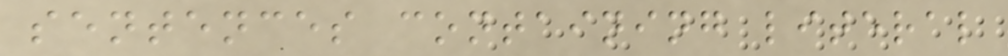sentences containing literal
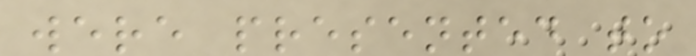were presented to
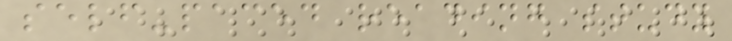self-paced reading study
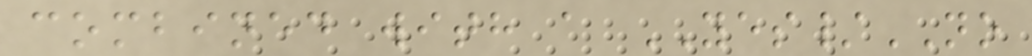combined with a YES/NO
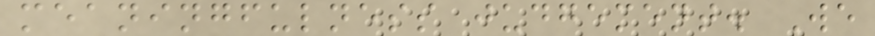meaningfulness judgement. We
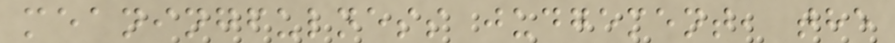meaningfulness judgement, the
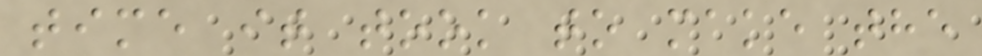time it took to make the
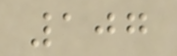107
